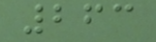263
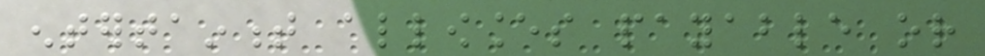entertainment allowances payable or
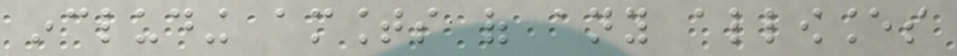including amounts of any allowances
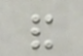and
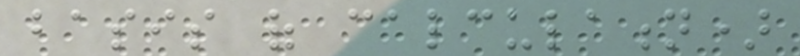basis of calculation)
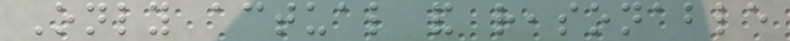Only actual and reasonable
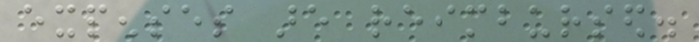expenses are reimbursed.
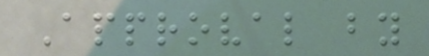Approval by
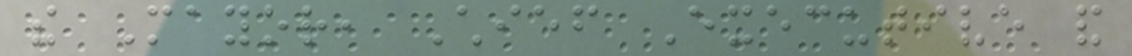the Mayor, Chief Executive and
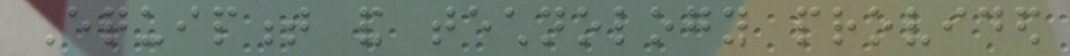Equipment and technology provided
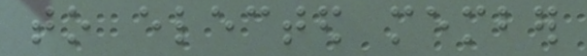to elected member
